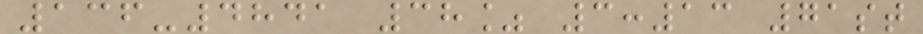136-4841 38% 3:13 71st
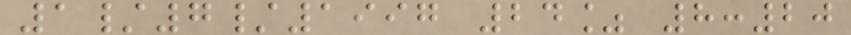1/7/1997 24% 8:20
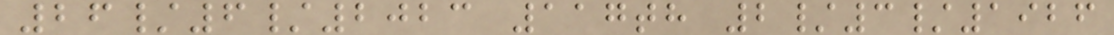26/6/2023 117th 2/3/1926
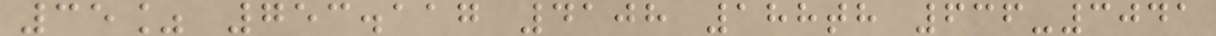35% 753.117 4108 188th 636-3041
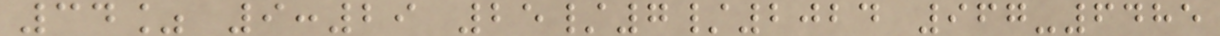34% 9:29 25/7/2024 967-6485
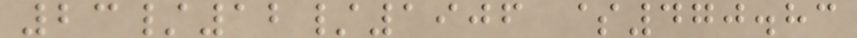23/12/1906 $470.83
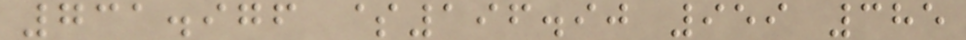731.976 $196.90 959 385
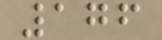176
